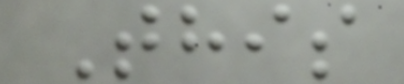This
